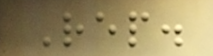Rep.
